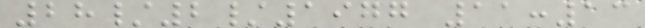28/2/1977 11:13
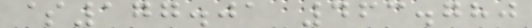$177.01 463.780
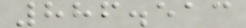886.513
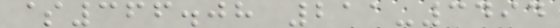$366.08 211-3494
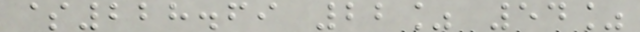$228.69 22% 54%
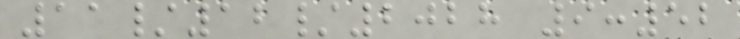11/12/2028 9:52
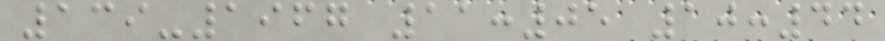139-1967 11:05 10:44
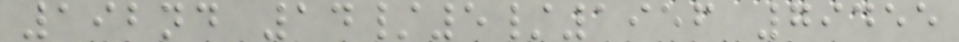192nd 14/5/1956 79455
